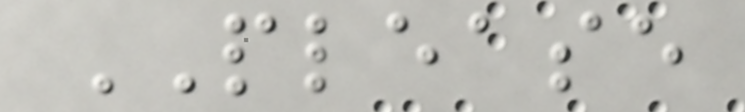PLEASE
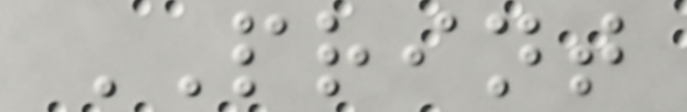PRINT
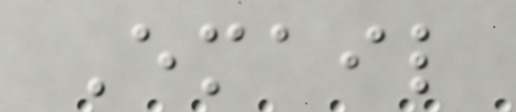Email
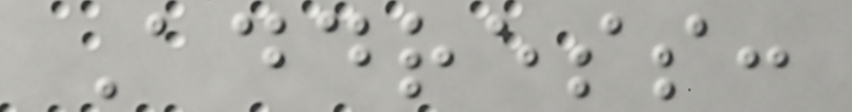Address:
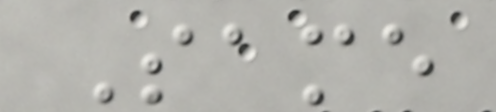Same
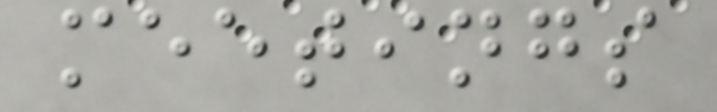meetings
